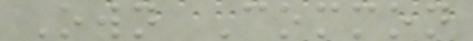Own Common
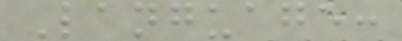Language:
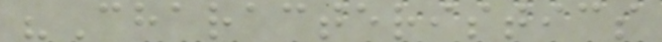"Characteristics
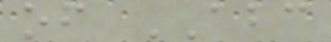of ABC
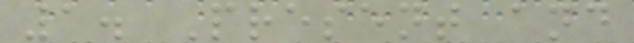1. Present and
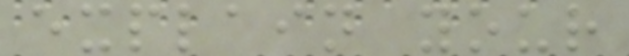explain your
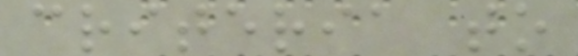criteria to
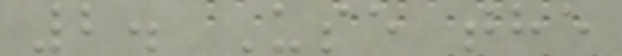2. Use the
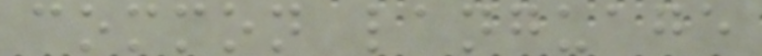common language
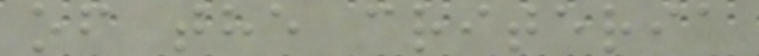of the criteria
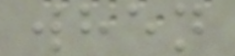when
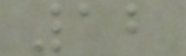12
